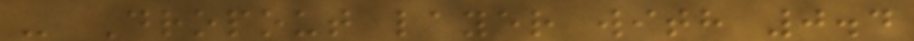- Dropout layer with 0.4
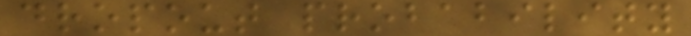dropout probability
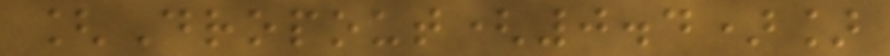[Dropout(0.4)]
